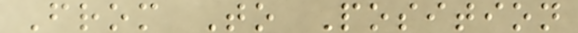From To Position
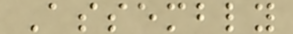Assembly
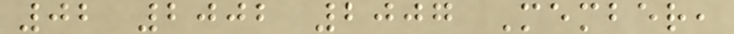02 2002 2007 Member,
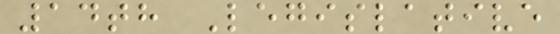14th Legislative
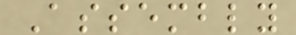Assembly
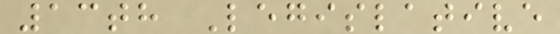13th Legislative
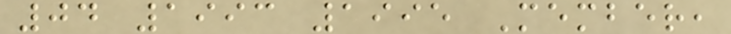04 1993 1995 Member,
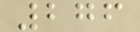276
